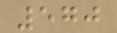570
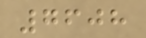7608
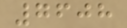7608
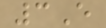3E
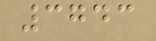3743
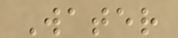Water
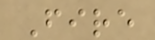Fire
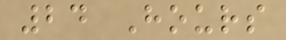24 Hours
